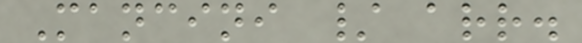Mancini / arr.
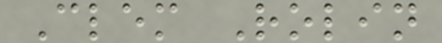Clem Rolin
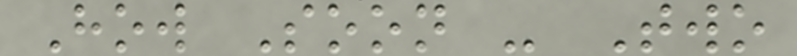How Soon - Two
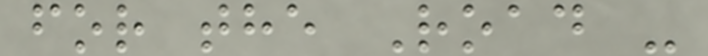for the Road -
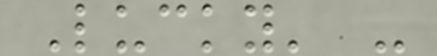Lucky' -
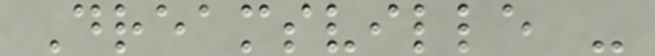Dreamsville -
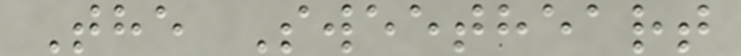The Sweetheart
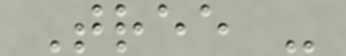Tree -
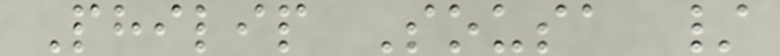Philip Sousa /
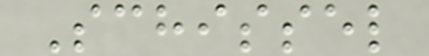Schissel
